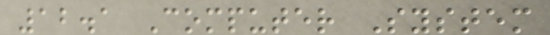12.1 Computer System
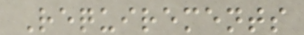Requirements
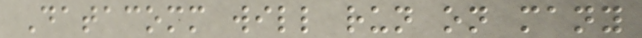Datacomm will run on many
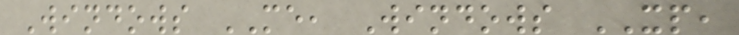Windows ME, Windows XP,
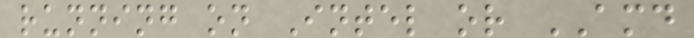running on Intel or AMD
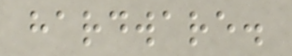hardware.
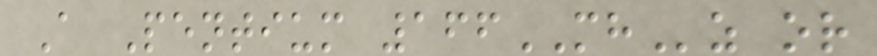A Pentium 166MHz or
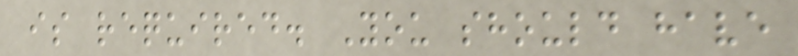is required. You should have
